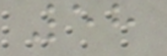58
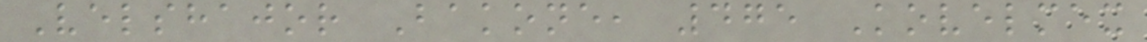Velshajor Bakone, 475 Kovelmex
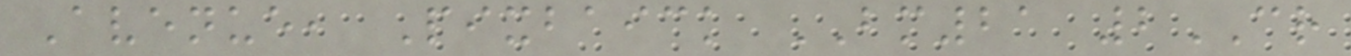Avenue, Pixbaick BM21 2CR
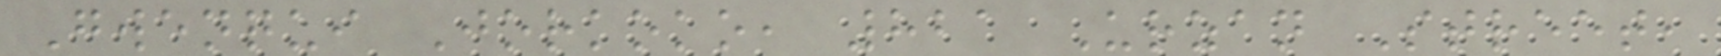Gwenqui Jorkoko, 821 Urzan Street,
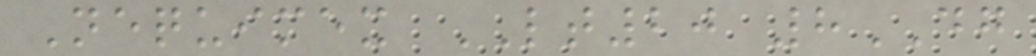Nequimex LT20 8DG
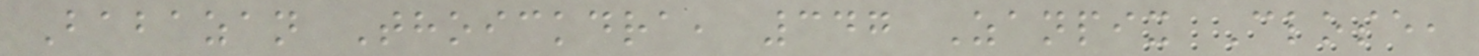Babazan Thoickdra, 347 Zanpix Close,
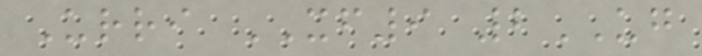Urri XF9 2UG
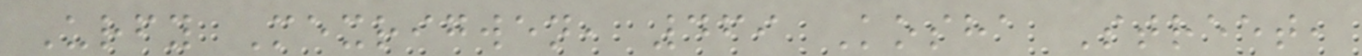Urfy Mexrigwen, 469 Kosha Street,
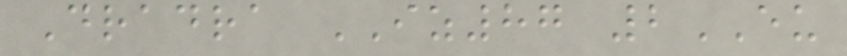Dradra IZ87 2EU
